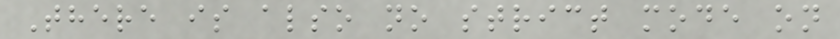There is also no strict mode on
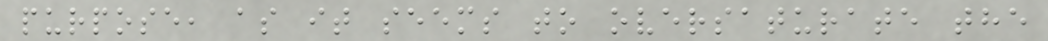purpose, as it seems to oversaturate the
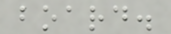board.
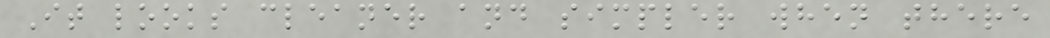It looks cleaner and simpler when there
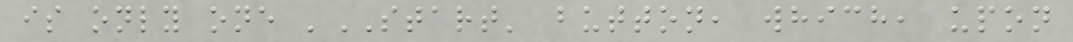is only one 'START' button, which, upon
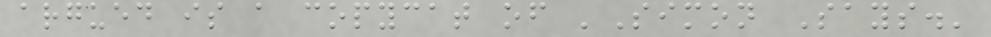argued is a copycat of 'Simon Says.'
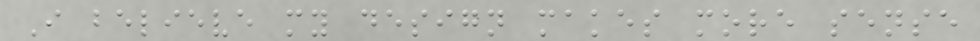I believe my design makes more sense
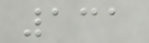131
